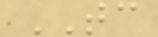TC
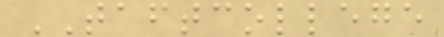TAFTCOLLEGE
